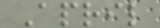April
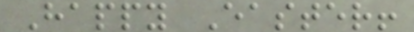Happy Easter!
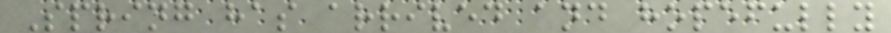Spring has arrived and hopefully
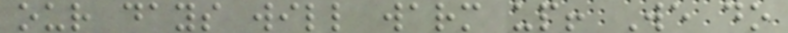our days will warm up! We do
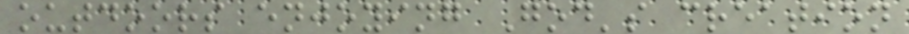outdoors enjoying God's creation
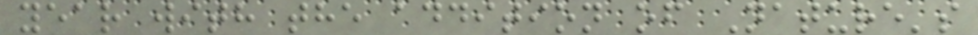year with the addition of Nature's
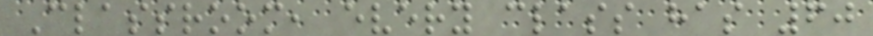Classroom, every class has 60
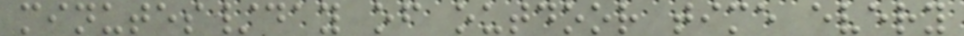minutes/day of outdoor time every
